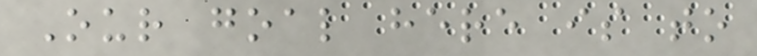Our goal here is to
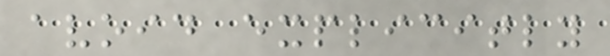avoid explicitly
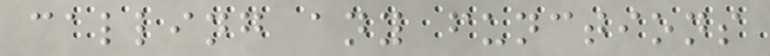calling any functions
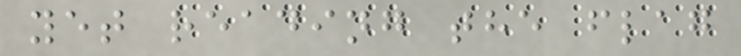yet reading the flag
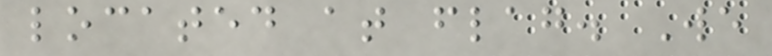located at flag. We
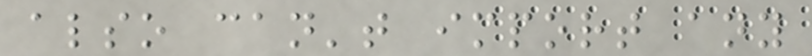also can't import any
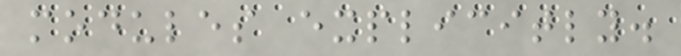modules explicitly.
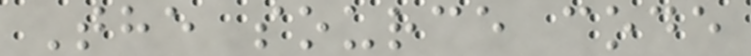The source code
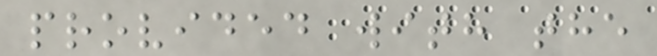provided with the
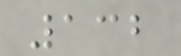132
